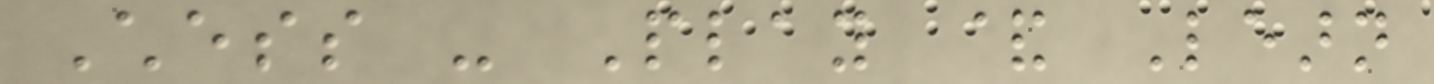Chess - Play & Learn
